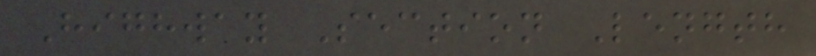Highway Section Length
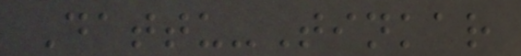Dattu-Tinkar
